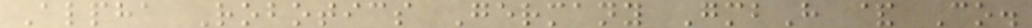Alpha Robotics Germany GmbH & Co.
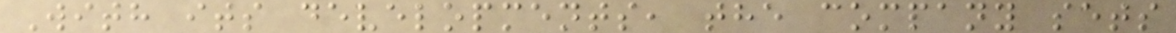With its developments, the company sets
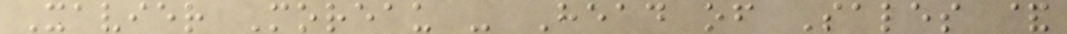Xavier Moreau - Head of Sales &
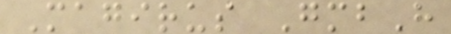Magirus GmbH
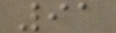91
